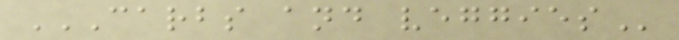CARBS AND VEGGIES
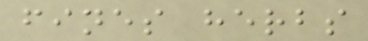fines herbs
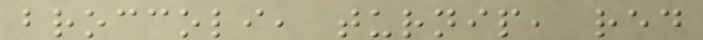broccoli, turnip, red
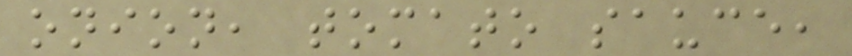onion, tomato sauce,
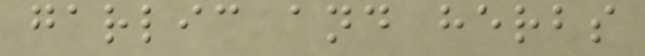garlic and herbs
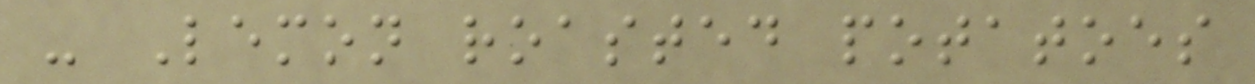- Lemon roasted potatoes
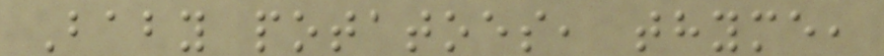Baby potatoes, thyme,
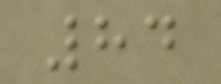84
